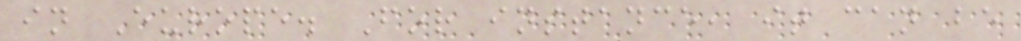in Europe. For instance, it can be
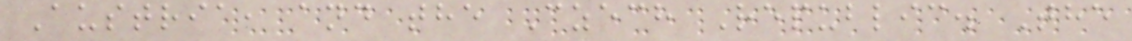Austria, and the Czech Republic. The
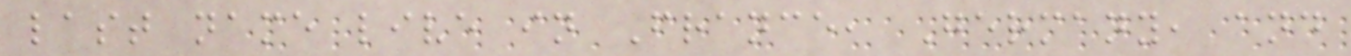last name live in France, Germany, and
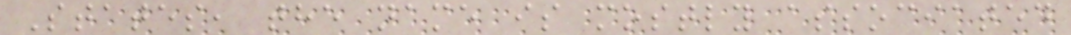States, the name is mostly associated
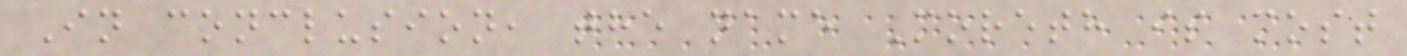In conclusion, the name Moreth is most
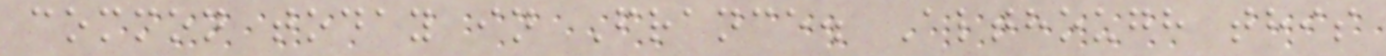common today in France. Although this
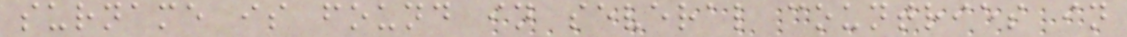surname is found in several countries in
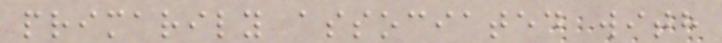primarily associated with
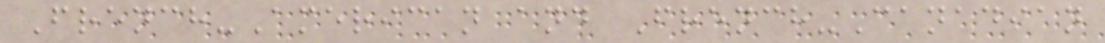French-American and French-Canadian
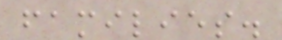families.
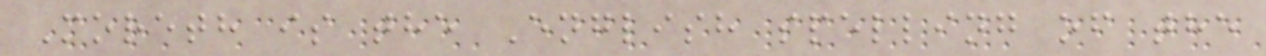Moreth is the English spelling of the
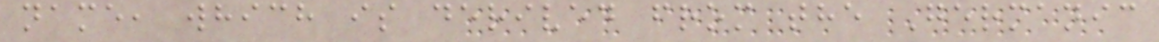name, which is derived from the Germanic
